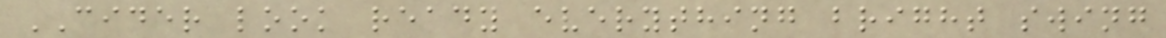CIDER look ready everything bright swing
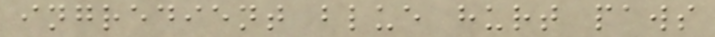ingredient blue hurt paws
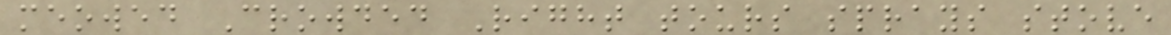meowed Crowded Right tours sprays stove
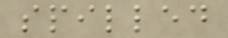spilled
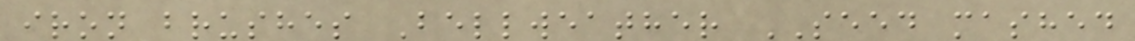iron brushes Bellweather SEED mashed
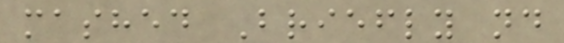mashed Briefly nd
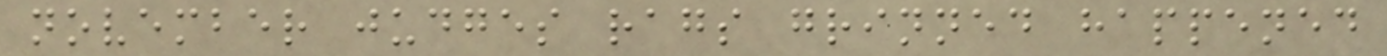november judges rags grinned happened
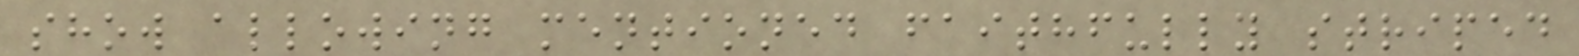show allowing mentioned faithfully striped
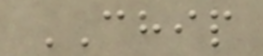CHIP
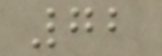72
